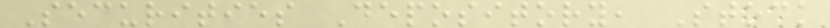Securities Depository, Stock
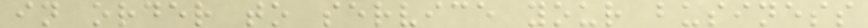in order to service your business
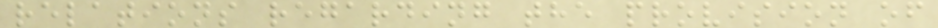relations regarding the provision of
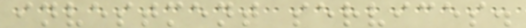investment services.
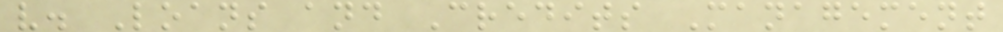v. Loans and Credits Management
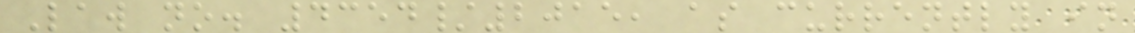Law no. 4354/2015, as currently in
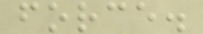force.
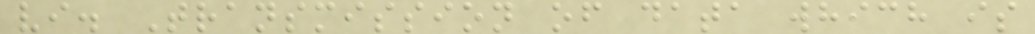vi. Transmission of data which is
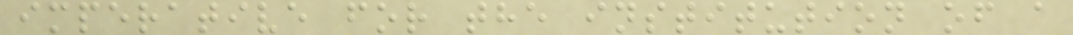imperative for the institution of a
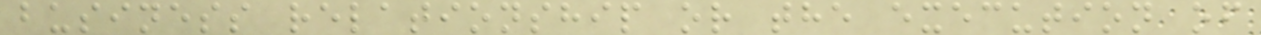business relationship or the execution of
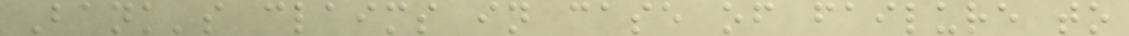Bank's claims in case of failure to
